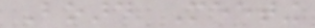Board Meeting
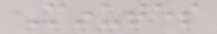Minutes
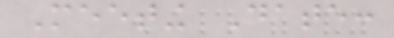Meeting Date:
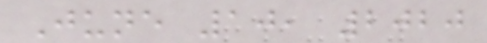June 10, 2020
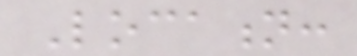Location:
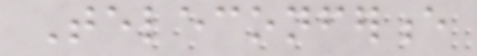Teleconference
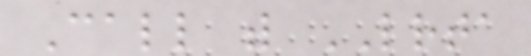Call with LRTA
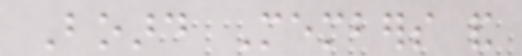Board Members and
